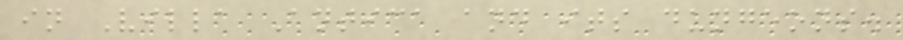in Villa Antica and its dungeons.
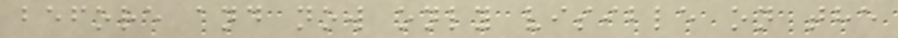before and now only visible on the
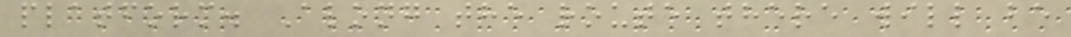platform. Along the route there will be
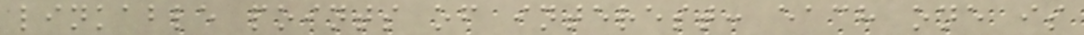linkable points of interest: each one is
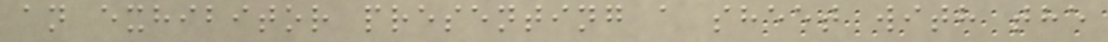an exhibitor presenting a sheet with the
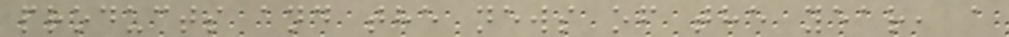products and the news of the year, a
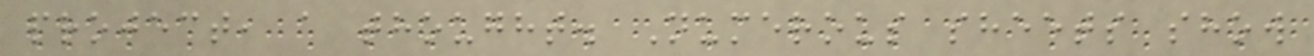project, a thought. Numerous sheets show
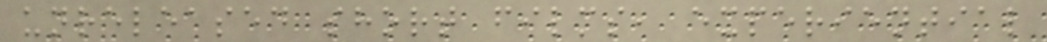unreleased short films, experiential
